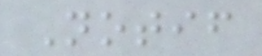Notif
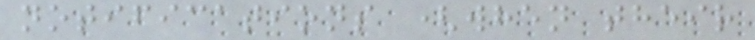notifications (when their
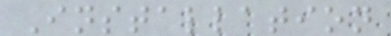Installation
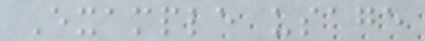Example usage
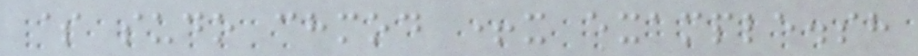$ sudo chmod +x example.sh
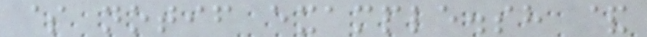$ notif example.sh &
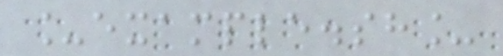_example.sh_
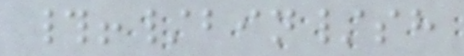#!/bin/sh
